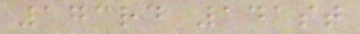173rd 141st
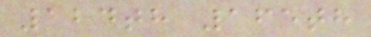124th 165th
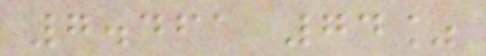7.461 74%
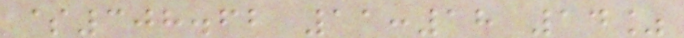$308.62 11:18 14%
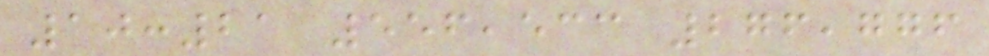10:21 556,533 276,776
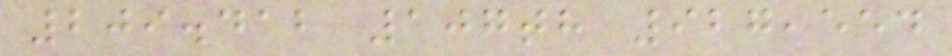209.412 107th 927,554
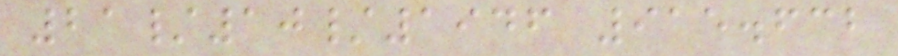21/10/1946 915.632
